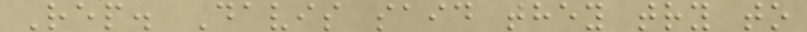Rep. Davis said they try to
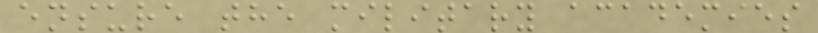ensure the military academies
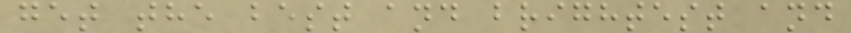get the best and brightest and
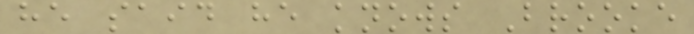he said he knows Brooke
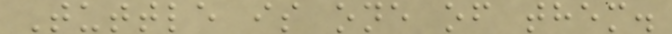Tuttle is one of them.
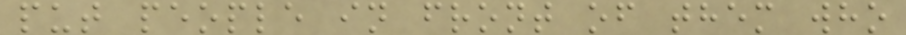put people in front of them who
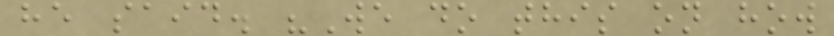he said. "We do this on how
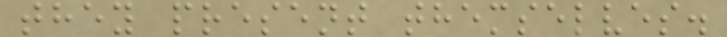they present themselves.
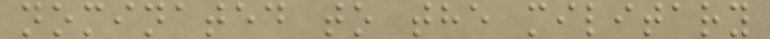nominated to the military
